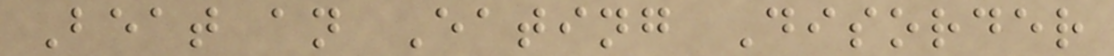Beat an Eating Disorder
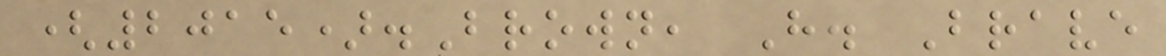(2015).Brown, H. Brave
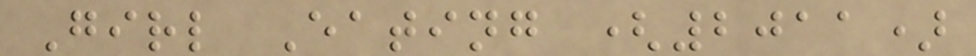Girl Eating (2011)
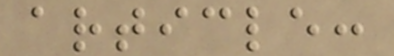article:
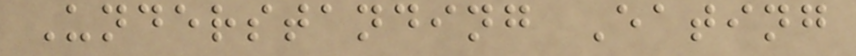Understanding Eating
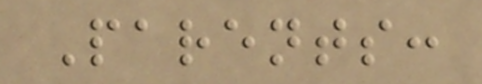Parents:
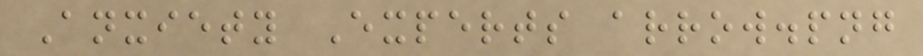Anxiety Experts arrow.png
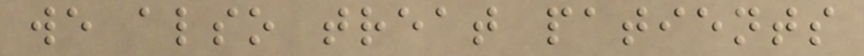we also treat patients
